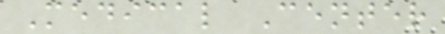Medical Center
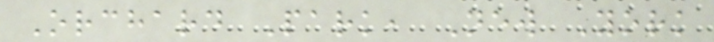Orchard Park, New York
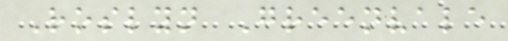Roslyn Greenvale
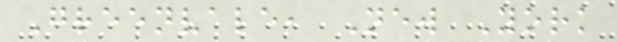Greenvale, New York
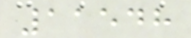11548
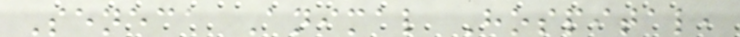Seneca Animal Hospital,
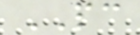PC
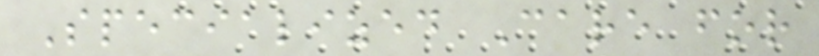Specialized Care for
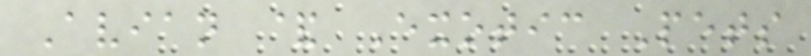Avian & Exotic Pets
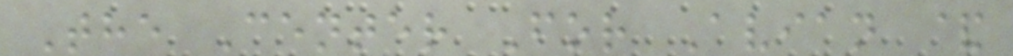The Center For Avian &
